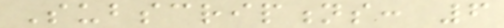Subscriptions: 6
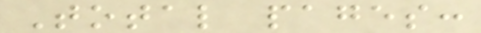Total pages:
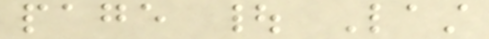page | Last
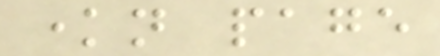known page
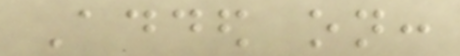Added on:
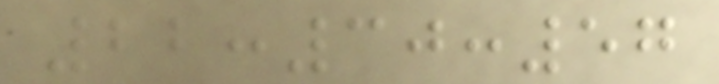22:30:57
